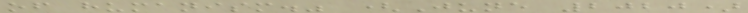of humanism." (June 2020)
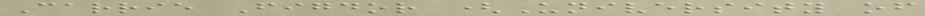Carrie Figdor (University of
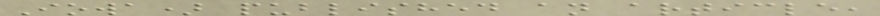Iowa) published an article,
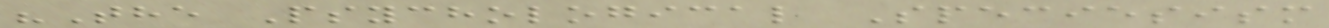"The Psychological Speciesism
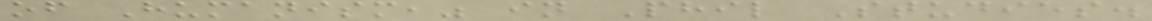of Humanism," in Phil Studies.
